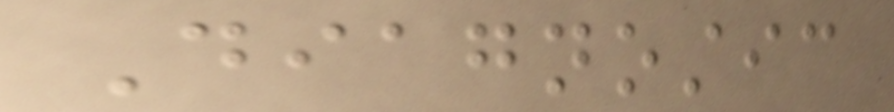Diagnostic
